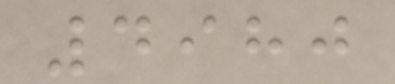4980
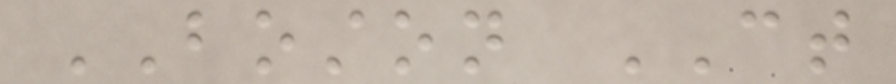BOSTON CT
